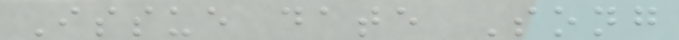Issue date Song
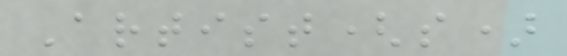Artist(s)
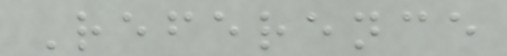Reference
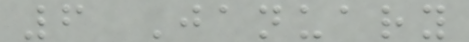6 January
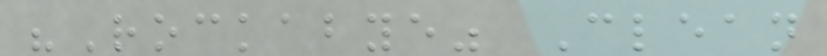"Rockabye" Clean
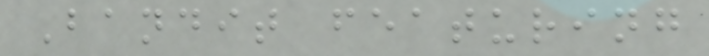Bandit featuring
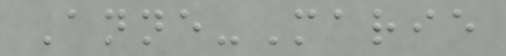Anne-Marie
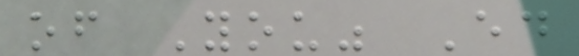of You" Ed
